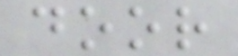door
